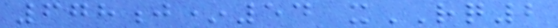678j*54 xRQ2
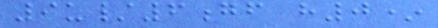9u/6gf h0*
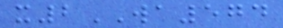x2WA574
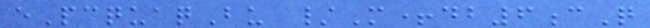ePcquaqBu /M+db6cQ
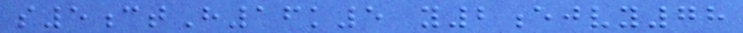s5ctH16k5 y2ejvy78
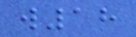w18
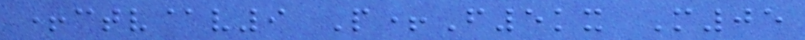+ctv@v9 P+F5kx M05
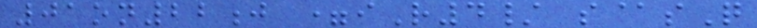01on22j =iR4/ s@sQ
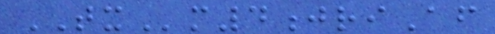TXm4jriAf
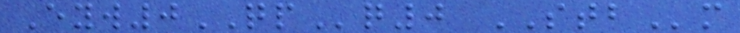Eyw0QPq0 STBm
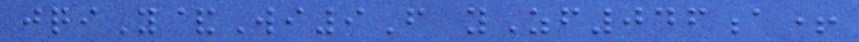jqiY&Wi9F yZf046a+
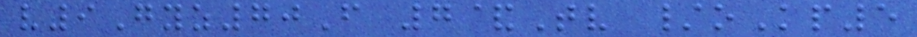v9Gyz70F 7&Tv /oKp5
